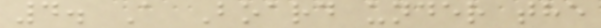4. A Board under the
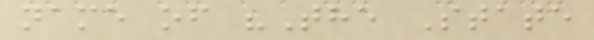name of "The State
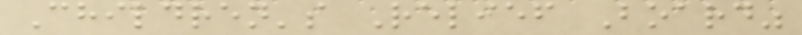Children's Relief Board"
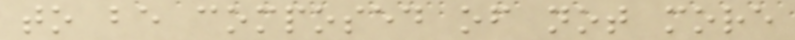to be composed of not more
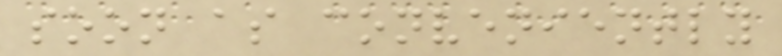soon as conveniently
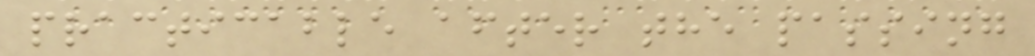practicable after the passing
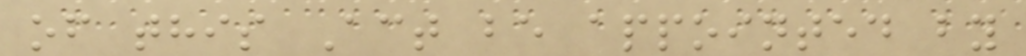of this Act be appointed by
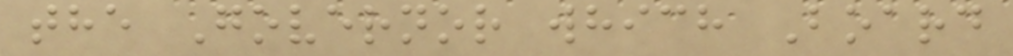the Governor which Board
